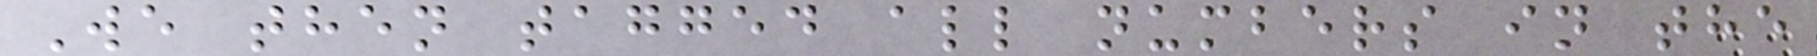We then tagged all numbers in the
